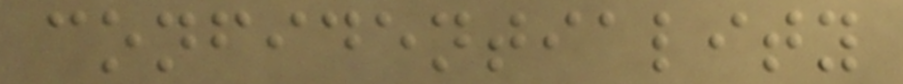confidentiality
